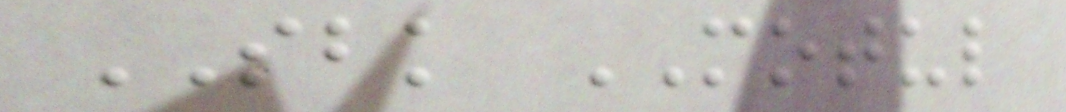SBK MOTUL
